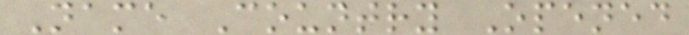Name Country Opened
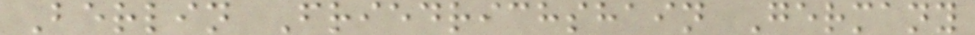Berlin Friedrichshain Germany
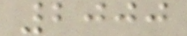2000
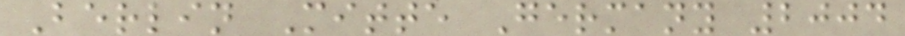Berlin Mitte Germany 2004
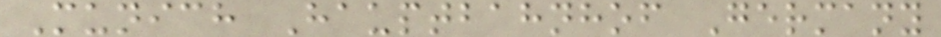Munich Hauptbahnhof Germany
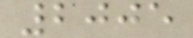2005
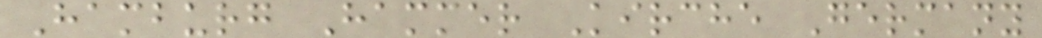Hamburg Hammer Kirche Germany
